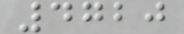4720
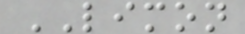LIMON
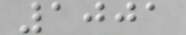1001
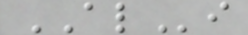ALi
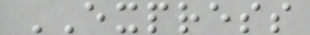EXPRESS
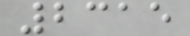2315
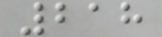218
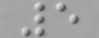5
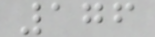176
